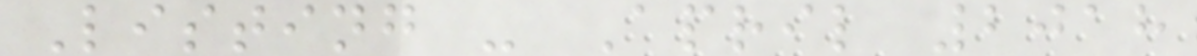Listing - April 2018
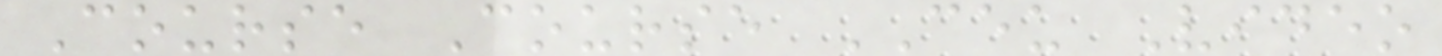Course Course CEU Video
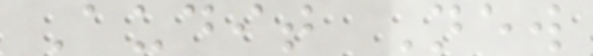Audit New
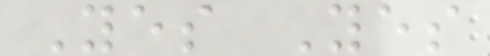Yes Yes
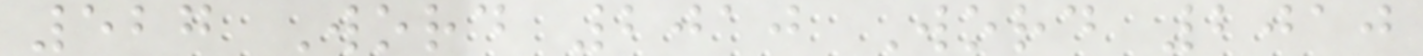527 Word 2010 Word 2010
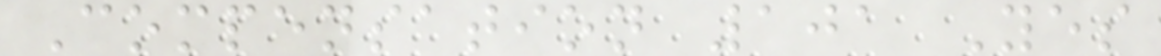Compensation 101 Yes
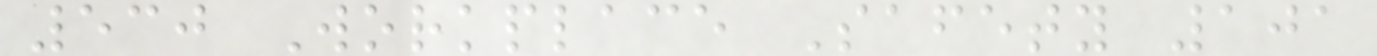530 Workplace Safety 101
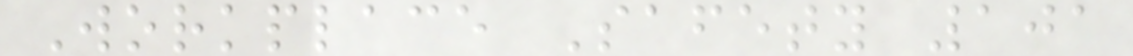Workplace Safety 101
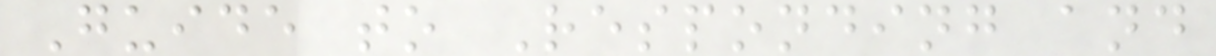Guide to Responding and
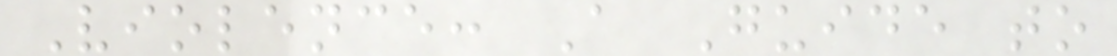Violence: A Guide to
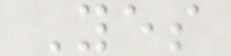Yes
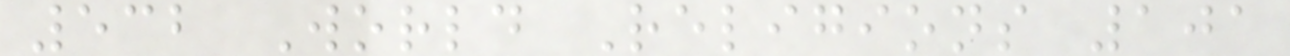532 World Religions 101
